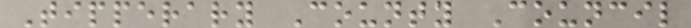Tipperary County Council
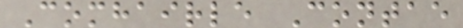Comhairle Contae
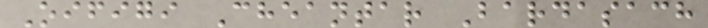Oifigi Cheantar Bardasach
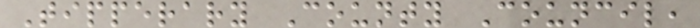Tipperary County Council,
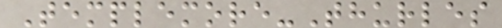Templemore-Thurles
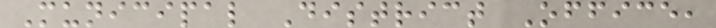Municipal District Office,
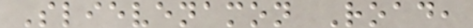Slievenamon Road,
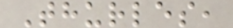Thurles,
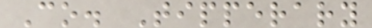Co. Tipperary
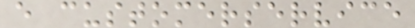e customerservice
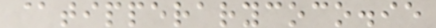@tipperarycoco.ie
